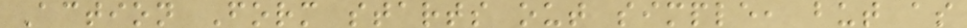Action Form starts out simple, but as
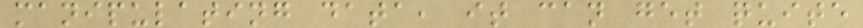manipulating data, it can get quite
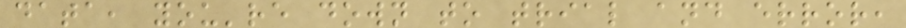data, you're down to trial and error,
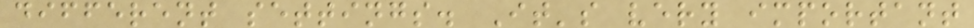different settings. It's very important
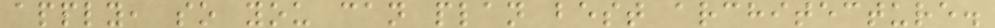apply, so you can plan best architecture.
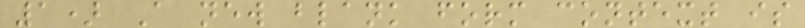1) A new blank form context is
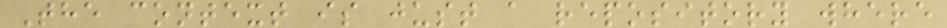The context is just a repository where
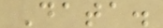Data.
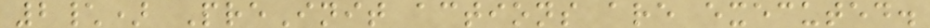2\) PreInit actions are executed.
